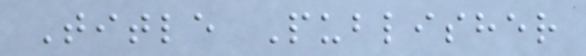Title Publisher
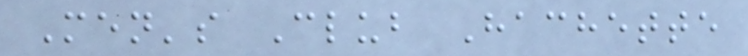Men's Club Hachette
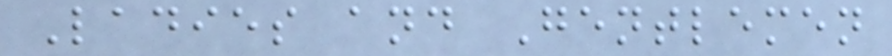Ladies and Gentlemen
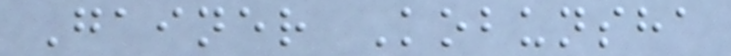Gainer Kobunsha
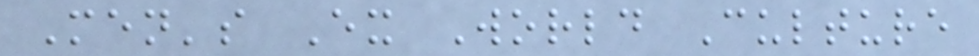Men's Ex World Culture
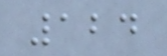124
